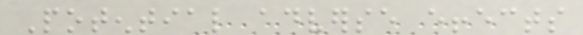Potential adverse effects
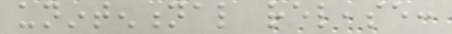unintentional release:
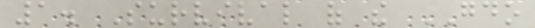1. Survival of the GDO
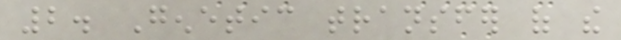2. Genetic transfer of the
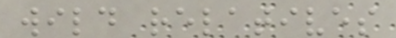wild relatives
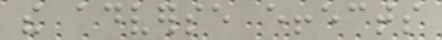the adverse effects
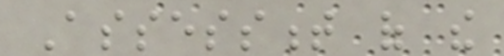Assessment of the
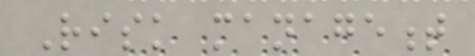Risk management
